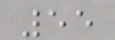55
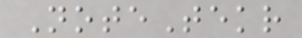NoteTekr
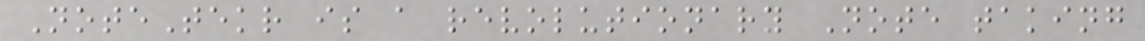NoteTekr is a revolutionary Note taking
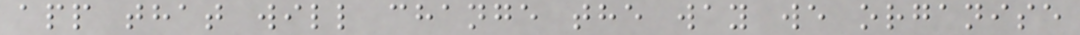app that will change the way we organise
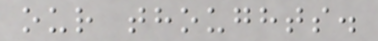our thoughts.
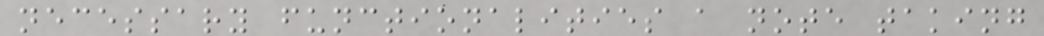necessary functionalities a note taking
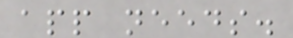app needs.
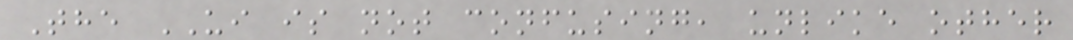The UI is not confusing, unlike other
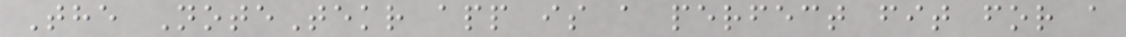The NoteTekr app is a perfect fit for a
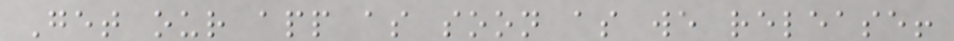Get our app as soon as we release!
